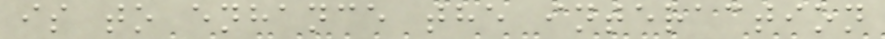is to enhance the interaction
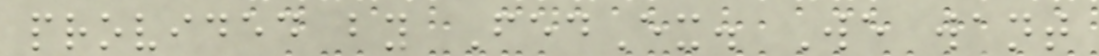provided by FedEx. We want
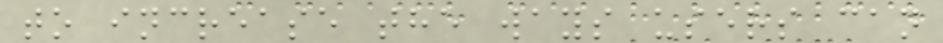to increase the ways users can
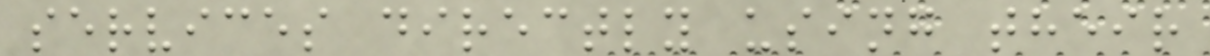services directly using their
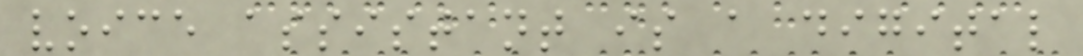voice assistant is a digital
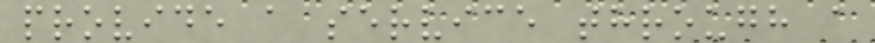provide a service through a
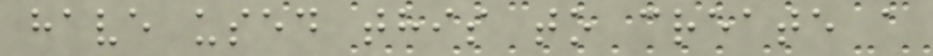have used this to create a
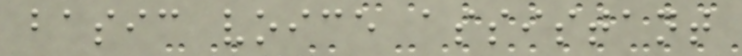basic voice assistant
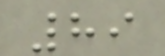89
